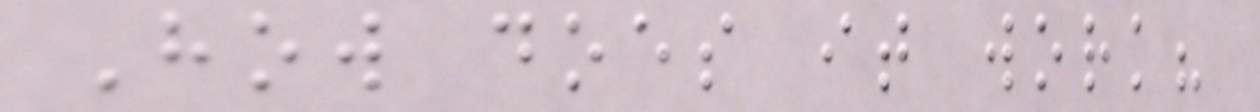How does it work?
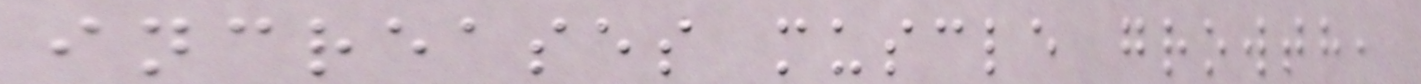increases muscle growth,
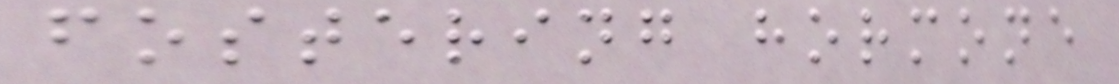fostering hormone
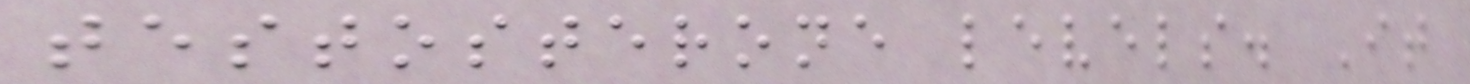testosterone levels. It
